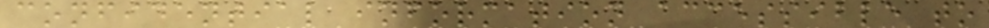confidential information accessible to
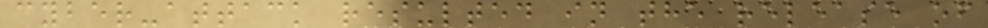cyber-attack resulted in the release of
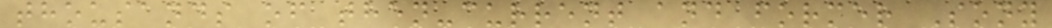thousands of then-current and former Sony
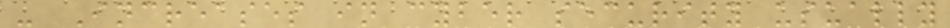- Increases in cyber security usually
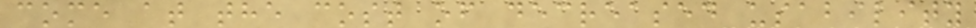come at the cost of decreased usability
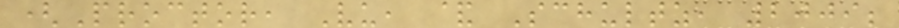(Proctor, Vu, & Schultz, 2009;
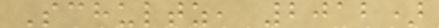Schultz, 2012)
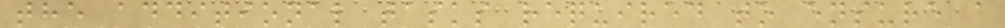the additional tasks required to ensure a
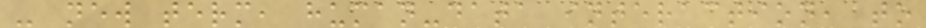- new term, human-data interaction, to
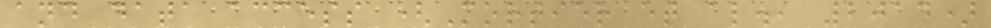and data access (Mortier et al., 2014)
